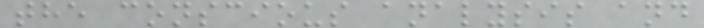the conscious analysis and
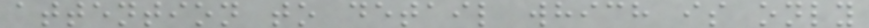attention to detail which is only
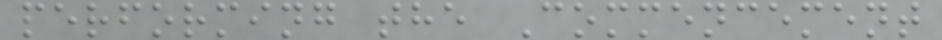performing the Commencement
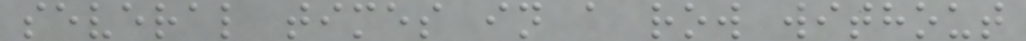several times in a row without
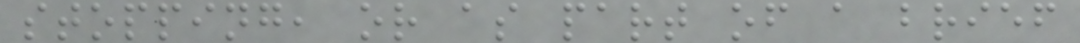stopping, or as part of a brief
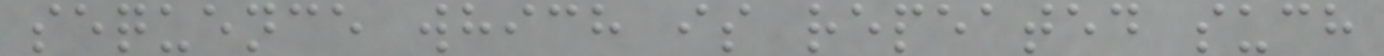sequence which is repeated such
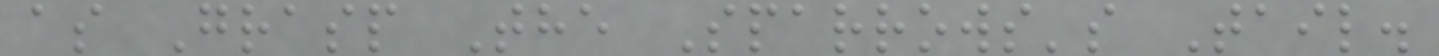as Grasp The Sparrows's Tail.
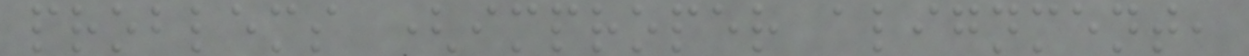problems (improper alignment,
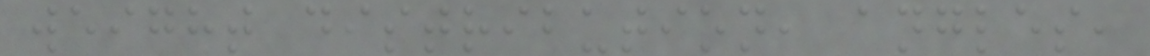weight distribution, angles,
